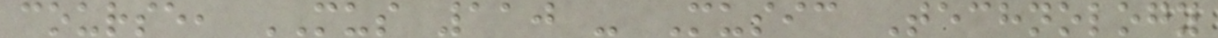course, MUS 110 - Music Technology
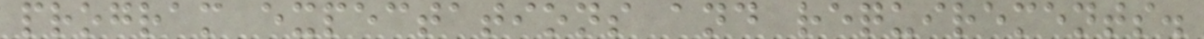program expectations and requirements.
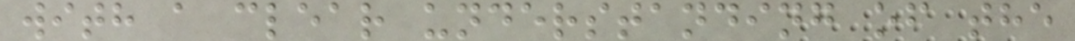with a clear understanding of the
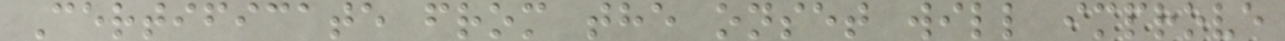Certificate from the onset will improve
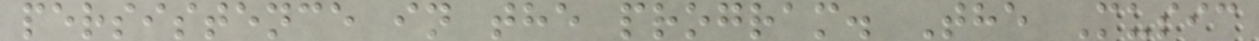persistence in the program. The Music
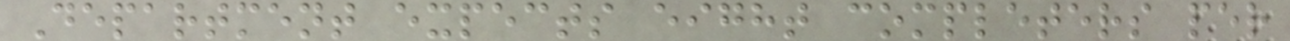Department expects eight completers per
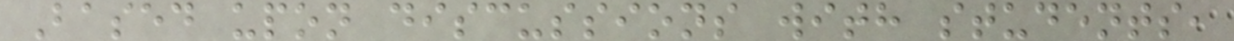Based upon discussions with students,
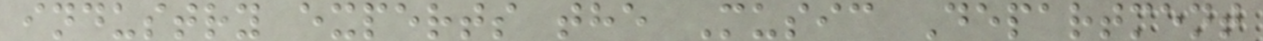industry experts the Music Department
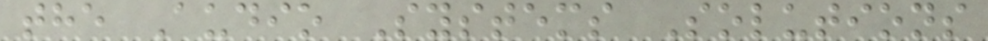the Audio Systems Solutions
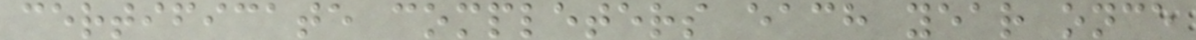certificate completers each year once
